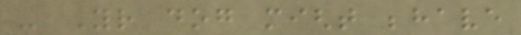- Your dog might behave
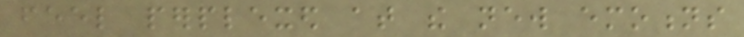feel perplexed at the new emotions
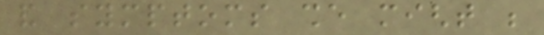and symptoms she might be
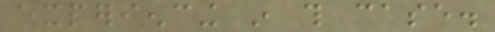experiencing in this case.
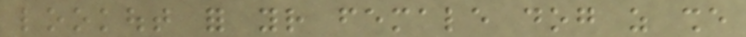lookout for your female dog as she
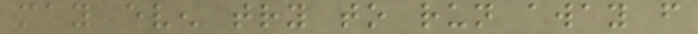may even try to run away from
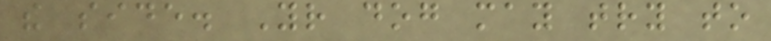the side. Your dog may try to
